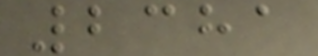2381
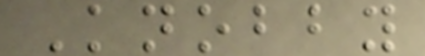Knobby
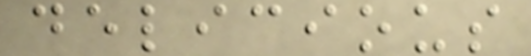delicious
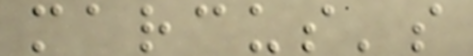marcus's
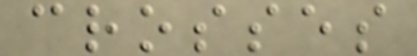crosses
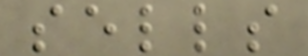sells
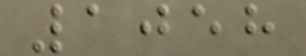1058
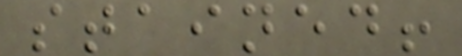stained!
